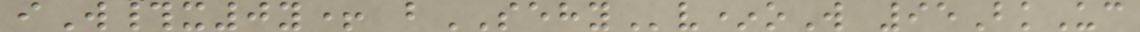iW#x0y+ bSEHYv*oW 95BkUc
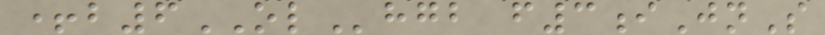+b6OLhgb f3iJnS
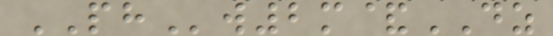PHw2m&DZ
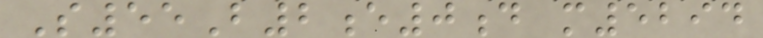S55B2e0d m5294
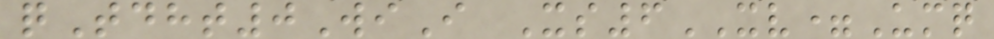qTdht0WiI Xs6XV=Umq
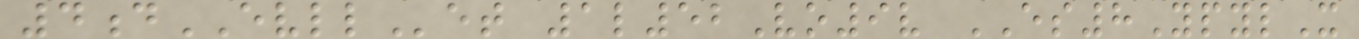4dEVLLet 1l52Vo9v ES8YpylX
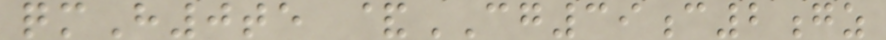qmH0te &CG39c2gz
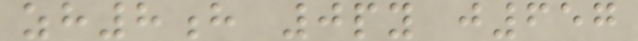zh8h 0py j657
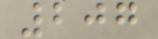207
